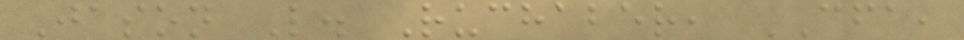Jason L. Ruchaber, CFA,
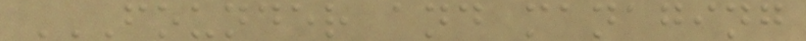FOUNDER AND MANAGING
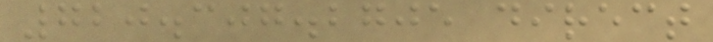720.307.2705 direct
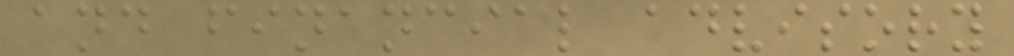and financial advisory
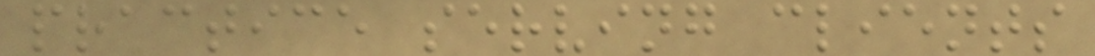practice serving clients
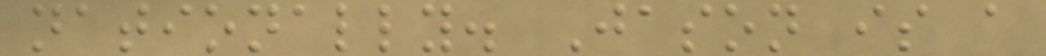nationally. Jason is a
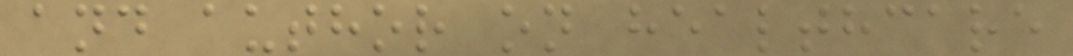and author on healthcare
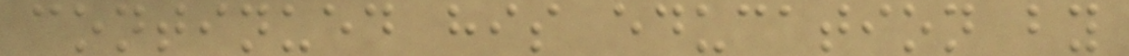continued his education by
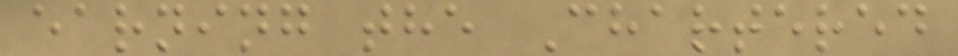earning the Chartered
